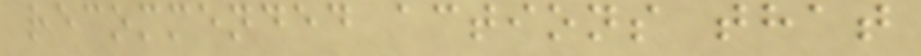recommended actions that
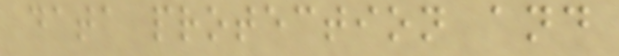data protection and
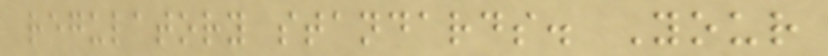regulatory standards. Your
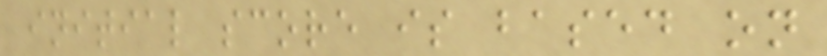initial score is based on
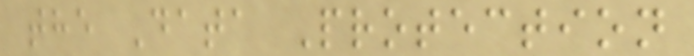the Data Protection
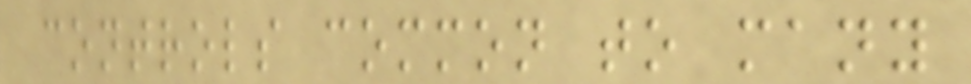controls common to many
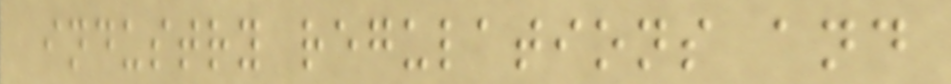industry regulations and
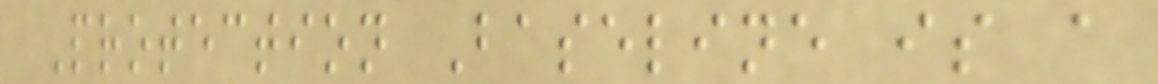Protection Baseline is a
